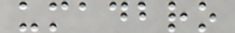umadbro
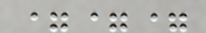===
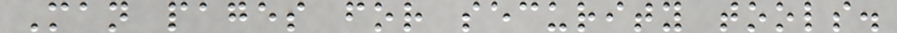Man pages for security tools.
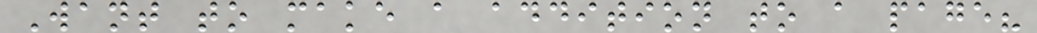Want to make a addition to a page?
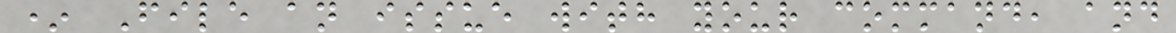* File an issue with your command, and
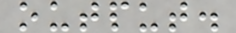output.
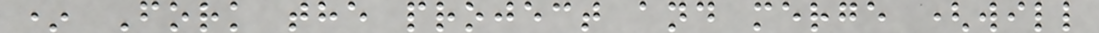* Fork the project and merge (will
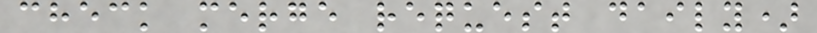check merge request daily)
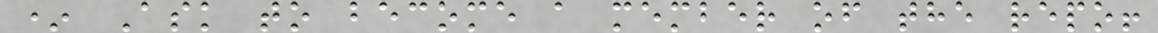* Ask to become a member of the repo!
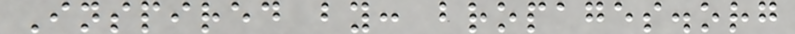Inspired by: bropages.org
